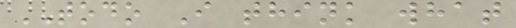TODO I think what
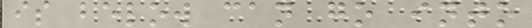is below can go into
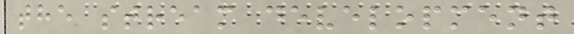the stream development
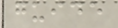guide
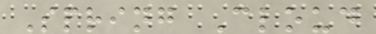Spring Cloud
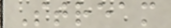Stream
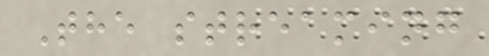The streaming
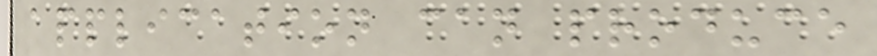application can produce
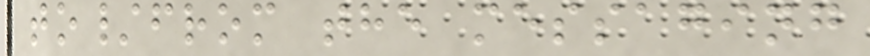to/from the messaging
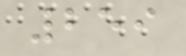259
